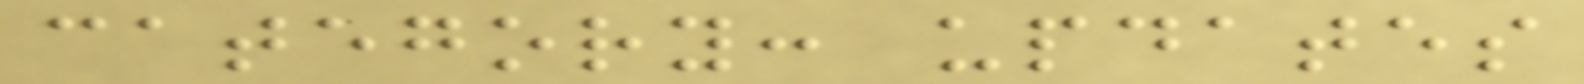category: updates
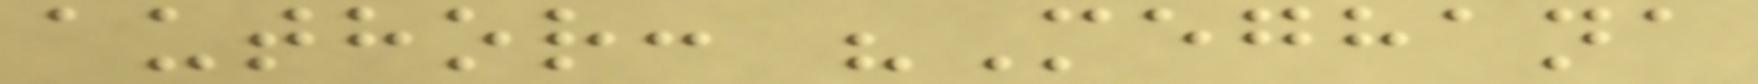author: "Meghana
